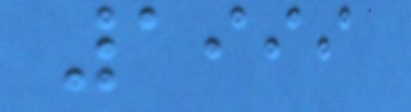1999
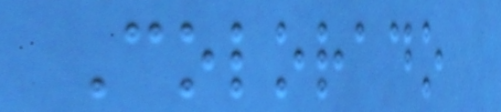Colorado
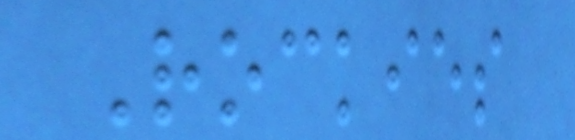Rockies
